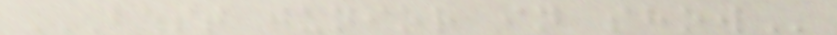BEST JUNIOR IN SHOW
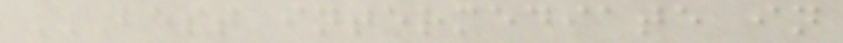BEST INTERMEDIATE IN
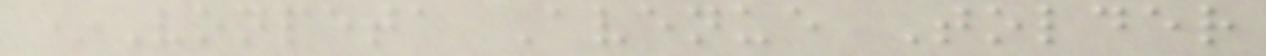*Vonpeta Avenue Tolder
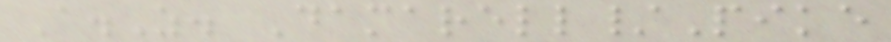A.Z. Damarell/Pike
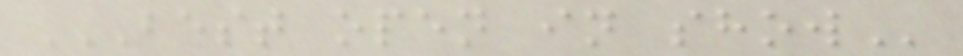BEST OPEN IN SHOW
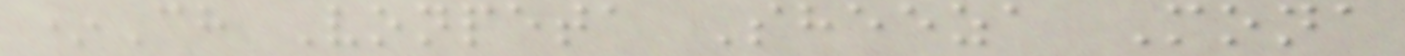*Ch Vonpeta Sheeza Mona
